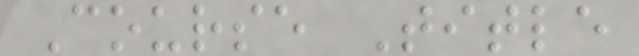Course Title
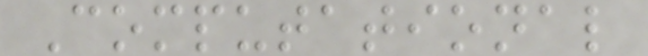Computational
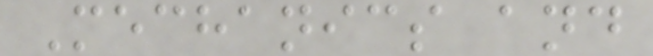Mechanics and
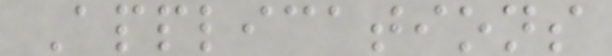Applications
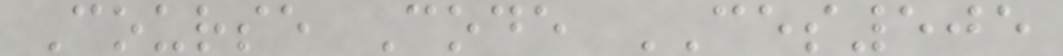Course Code CES505
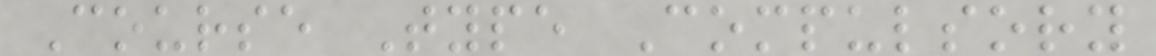Course Type Compulsory
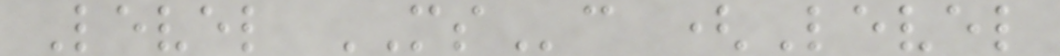Level MSc (Level
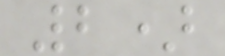2)
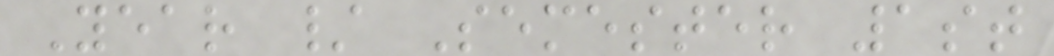Year / Semester 1st
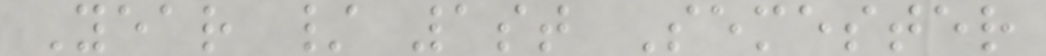Year / 1st Semester
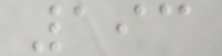193
